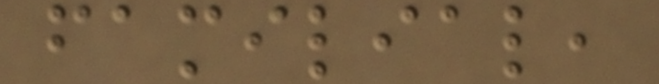familial,
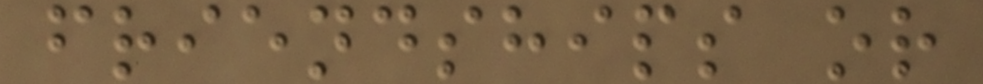friendships or
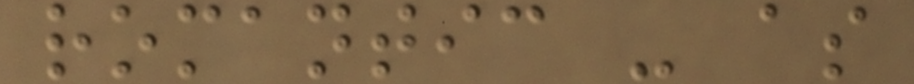romantic - as
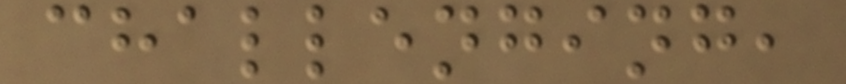challenging,
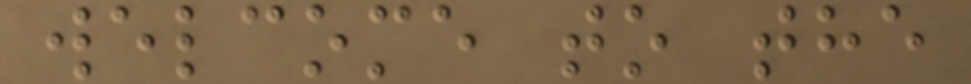welcome to the
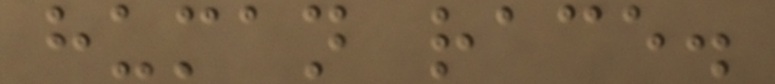human race.
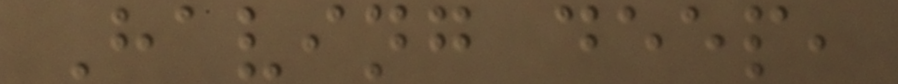Having deep,
